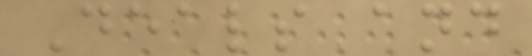Deals and
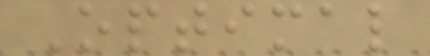Optimal
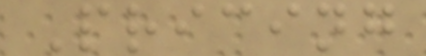Pricing
